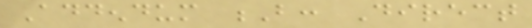Addendum B: Direct
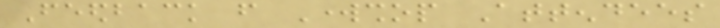Feedback from Workshop Attendees
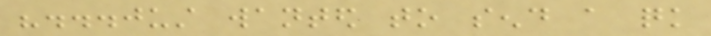"...just wanted to send a quick
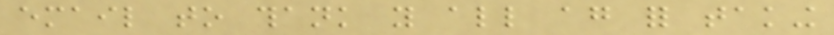email to thank you all again for taking
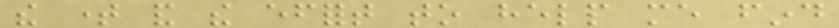the time and the effort to help me find
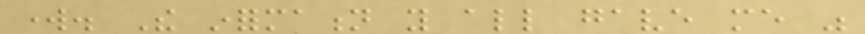work. The information you all gave me was
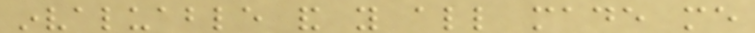invaluable and you all made me
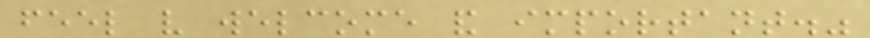feel very welcome and important."
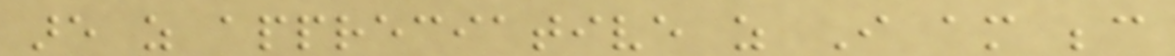are as appreciative as I am because
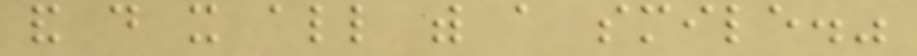and do it all with a smile."
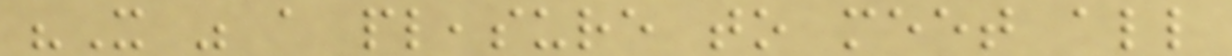"It was a pleasure to meet all
